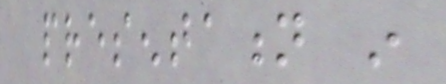presentation in
